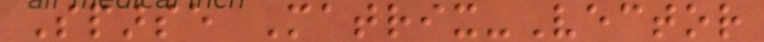Sparse Matrix-Vector
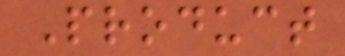Product
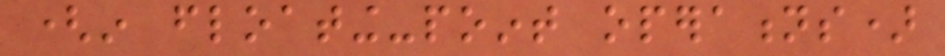(in floating-point operations)
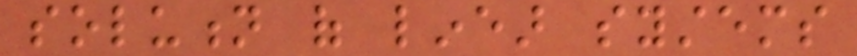solution of linear systems
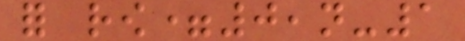for row=0,n-1
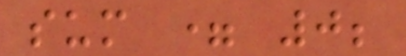sum = 0;
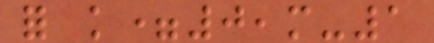for k=0,m-1
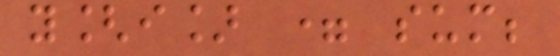y[i] = sum;
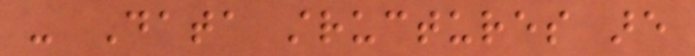- Data structures are
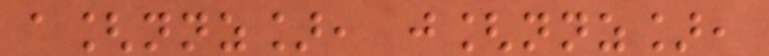a[nnz], j[nnz],
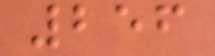256
